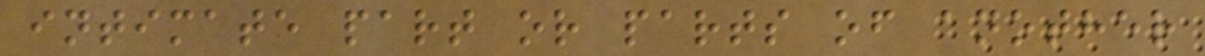intimate part or parts of another
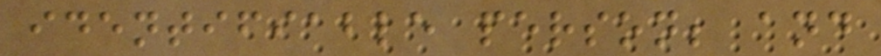identifiable person; and
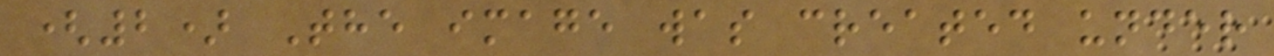(2) The image was created under
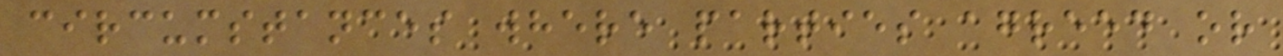circumstances where parties agreed or
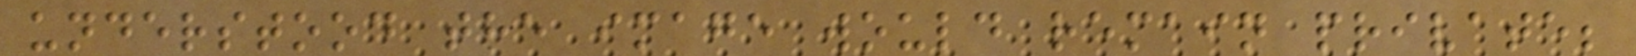understood the image would remain private;
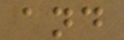and
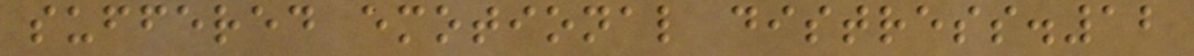suffered emotional distress.12
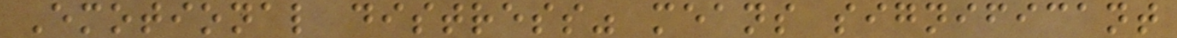Emotional distress" means significant
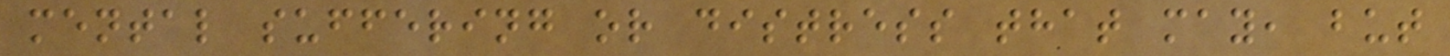mental suffering or distress that may, but
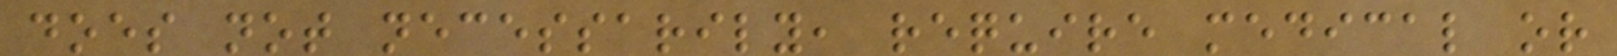does not necessarily, require medical or
